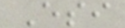Esi
